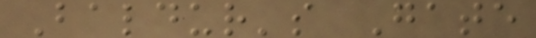Baldur's Gate
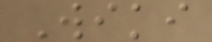Wiki
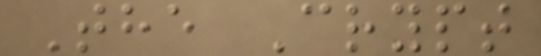The Crypt
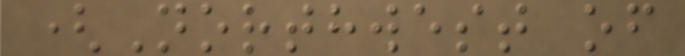(Northwest of
